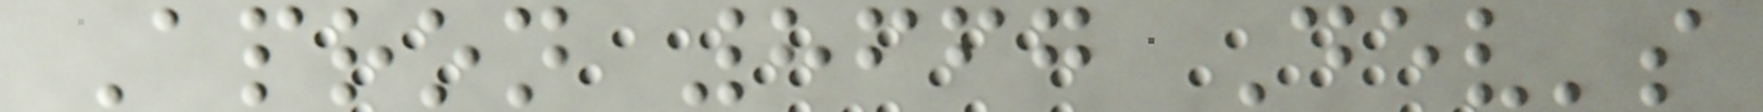Apron 8667 Dev's
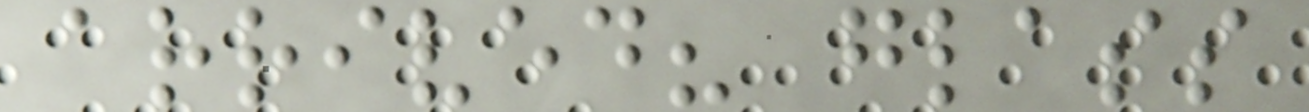arrived? glass
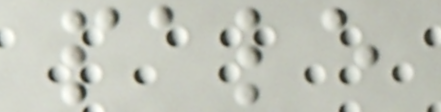pale
